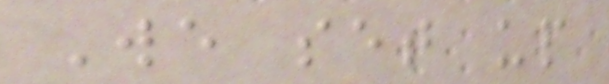We set up
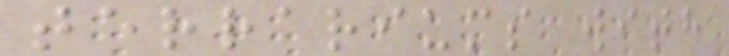terrariums with
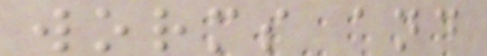worms and
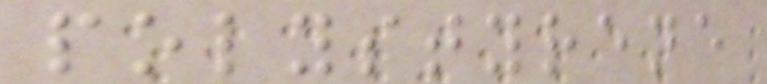polystyrene
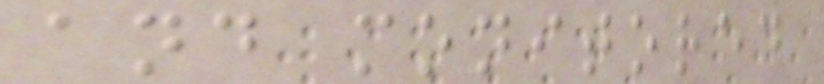and monitored
